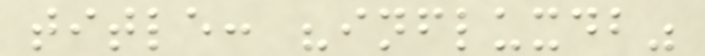title: "influxdb"
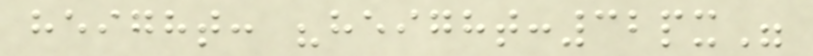height: "height:32px"
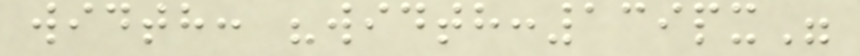width: "width:139px"
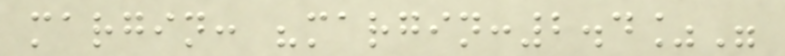margin: "margin:2.4%"
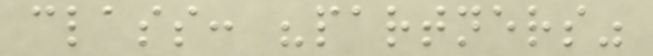class: "partners"
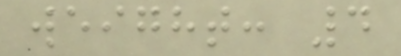weight: 4
